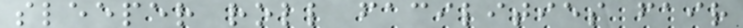sleeper roll facilities fair
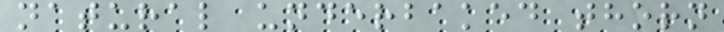natural underbaked thorn
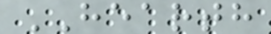HEARTH
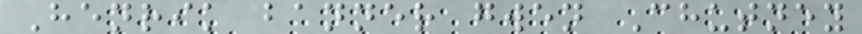Henrik banner gwen Chutney
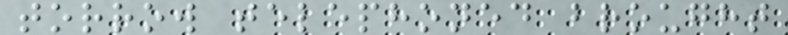torrow telephoned brought
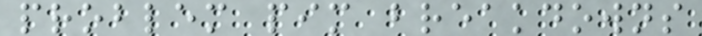problem pim breakdowns
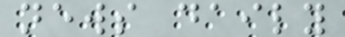news daily
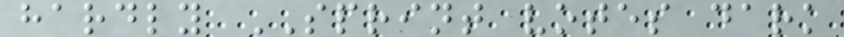hardly SPRINT votes dark
